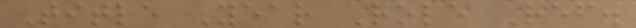Title Year Role Ref.
